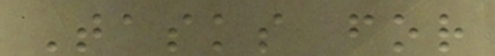Tasks for
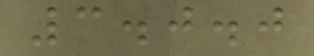3.0.0
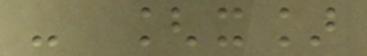- [x]
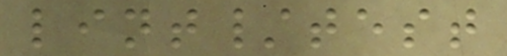lint/test
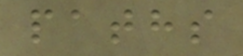paths
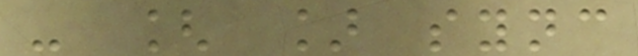- [ ] sync
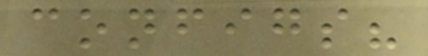configs?
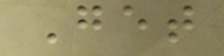Get
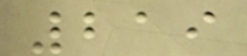219
